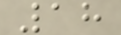18
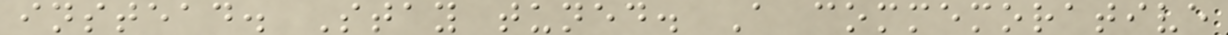instead. Stay tuned. A commemorative
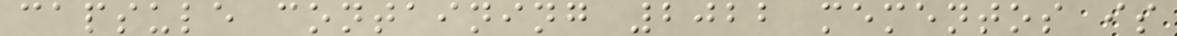capsule containing 2022 mementos is
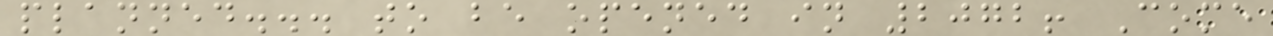planned... to be opened in 2072! Come
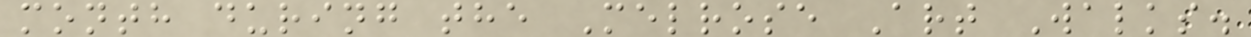month during the Melrose Art Walks.
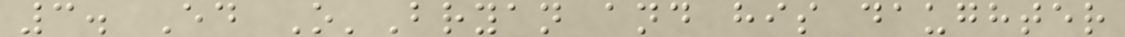3. Ed O'Bryan and his daughter
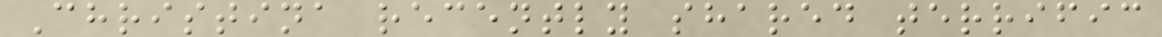Christina recently shared terrific
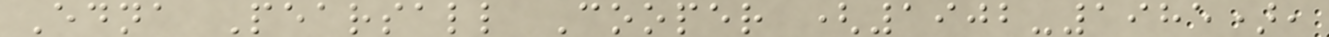Edna Pearsall Cooper (1902-1985),
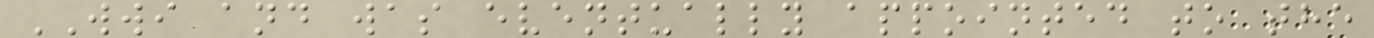WWI and was eventually appointed to the
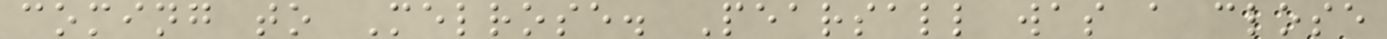coming to Melrose. Pearsall was a close
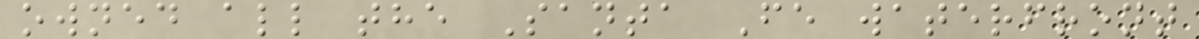owned all the Santa Fe waterfront
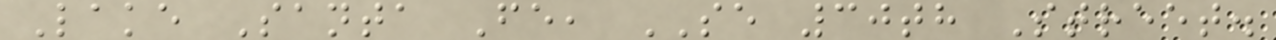Lake Santa Fe, SE 30th Street.
